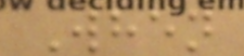When
